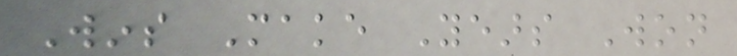Wins Make Years Won
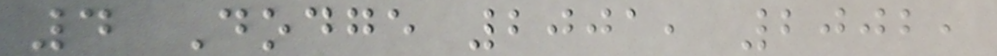4 Dodge 2001, 2002,
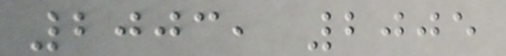2003, 2005
